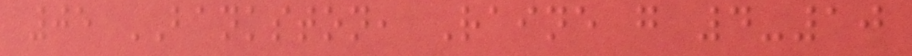05 BANKSTON, Raine g 4-10
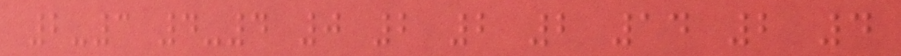2-3 4-4 0 2 2 2 14 2 4
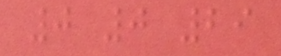0 0 29
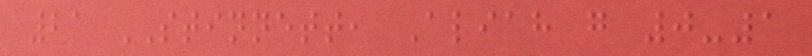21 STINNETT, Aliah g 0-1
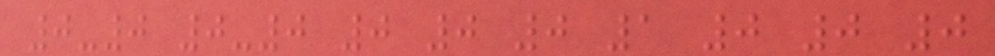0-0 0-0 0 0 0 1 0 0 0
